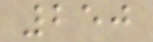250
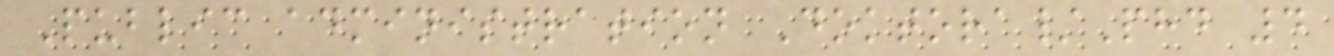Public administration Doktora/Phd 4
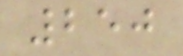250
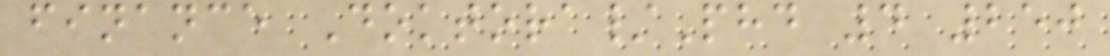finance Doktora/Phd 4 250
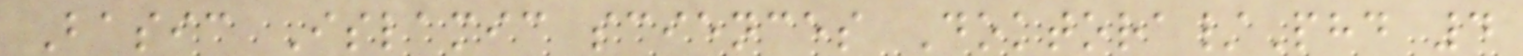Basic Islamic sciences Doktora/Phd 4
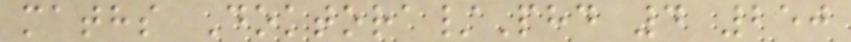maths Doktora/Phd 4 250
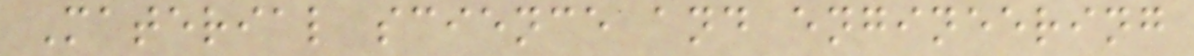Material science and engineering
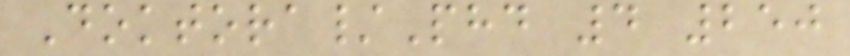Doktora/Phd 4 250
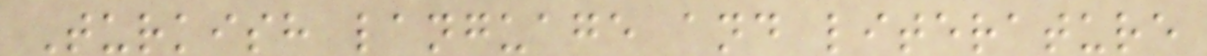Turkish language and literature
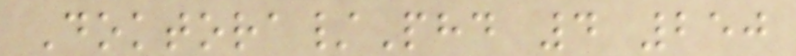Doktora/Phd 4 250
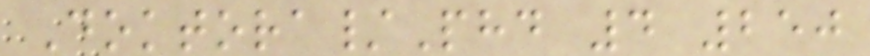Doktora/Phd 4 250
